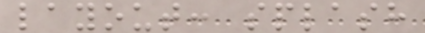layout: splash
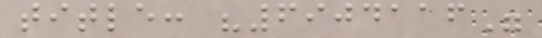title: "6904116"
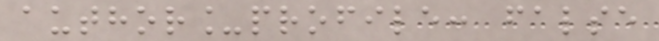author_profile: false
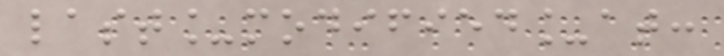last_modified_at:
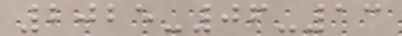2025-06-13
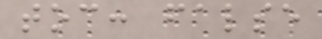toc: false
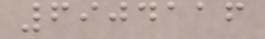6904116
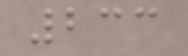233
